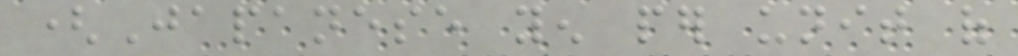(Japanese yen per unit of
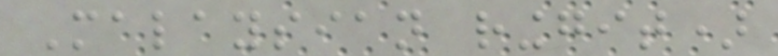Malaysian ringgit)
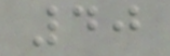40
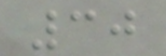30
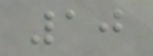10
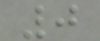0
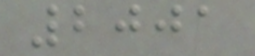2001
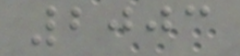2003
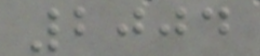2004
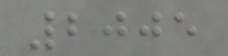2005
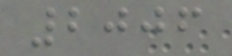2006
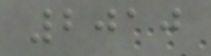2010
